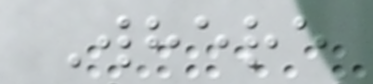Where
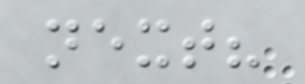next?
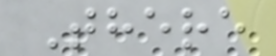There
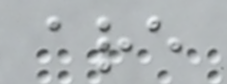are
